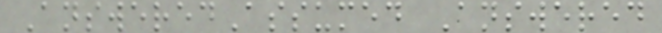AnsweredAssumed Answered
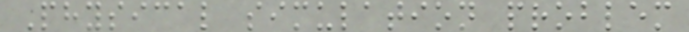Physical simulation problem
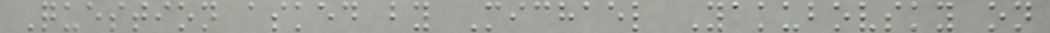Question asked by Michael Yakubovsky on
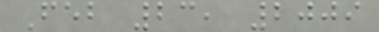Feb 23, 2009
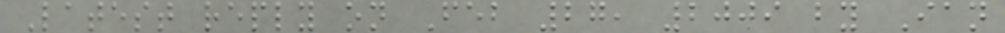Latest reply on Feb 27, 2009 by Ian
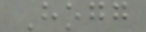Hogg
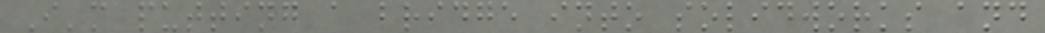I'm putting a bridge into solidworks and
